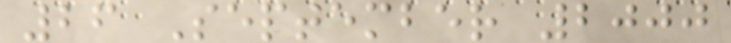26 September 2000
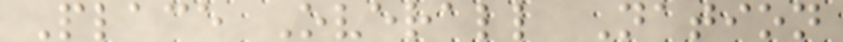Place Overall Nation
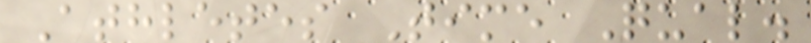Athletes Time Qual.
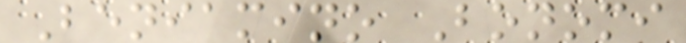Beniamino Bonomi
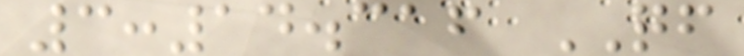3:14.316 QF
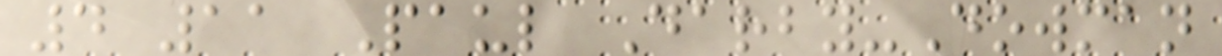4 11 Paul Darby-Dowman
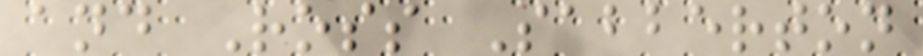and Ross Sabberton
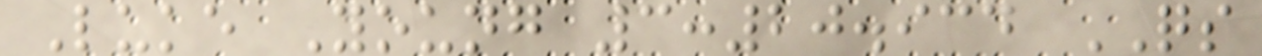Luke Young 3:20.934 QS
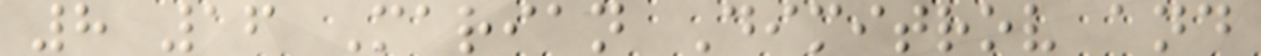8 16 Marian Dimitrov and
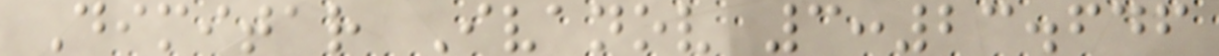Dimitar Ivanov 3:23.646
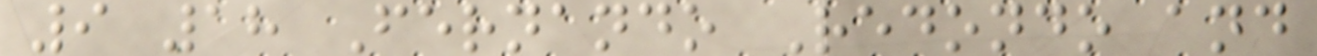9 18 Fernando Redondo and
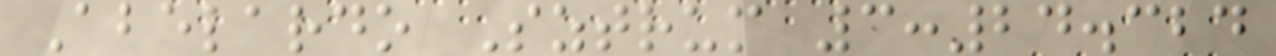Abelardo Sztrum 3:24.324
